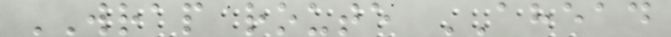WRAP route AHEAD
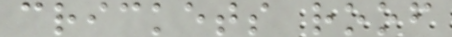crickets roof
